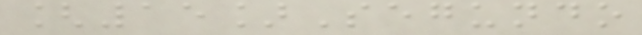[15]Segundo
